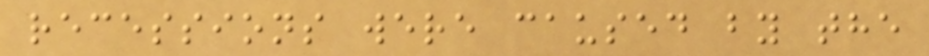recessions were caused by the
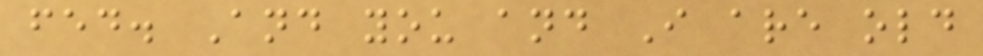fed. And you and I are old
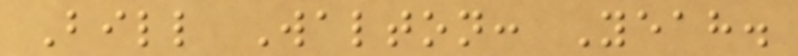Bill Walton: Yeah.
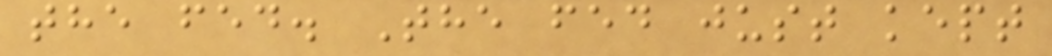the fed. The fed just kept
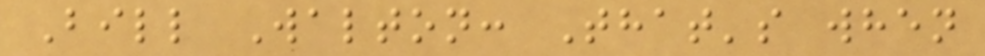Bill Walton: That's when
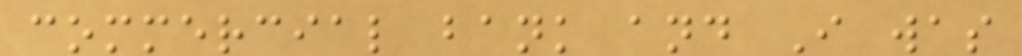commercial bank and I was
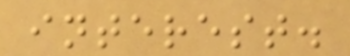interest.
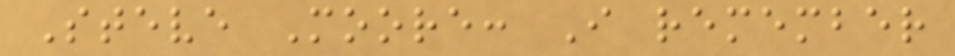Steve Moore: I remember
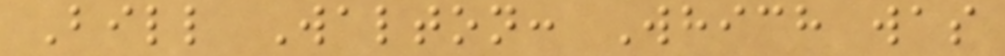Bill Walton: Which was
